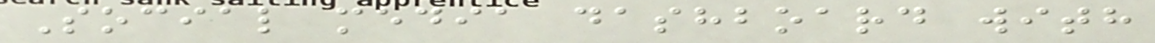Social media dashboard with
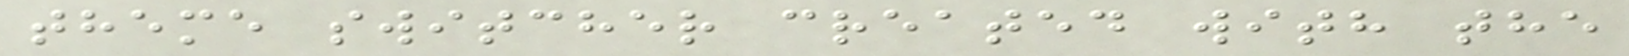theme switcher created with the
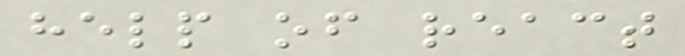help of react
